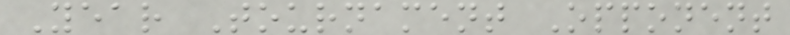Year Tournament Opponent
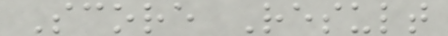Score Result
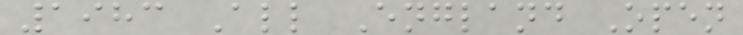1983 All England Open
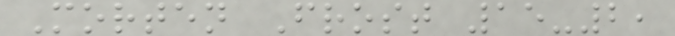Morten Frost 15-2,
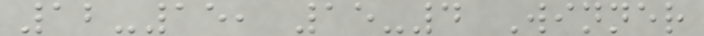12-15, 15-4 Winner
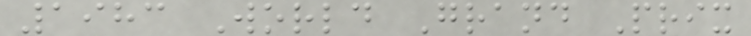1983 World Grand Prix
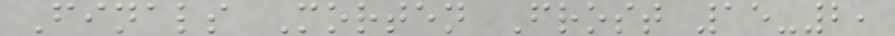Finals Morten Frost 15-2,
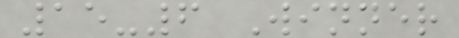15-6 Winner
